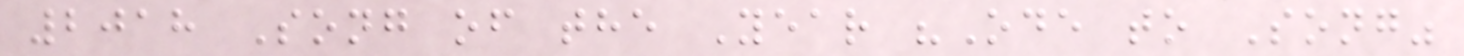2018 Song of the Year "Ode to Song"
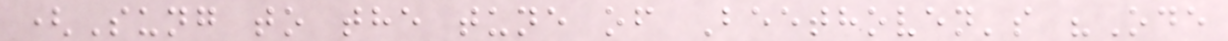(Sung to the tune of Beethoven's "Ode
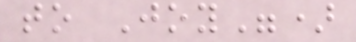to Joy")
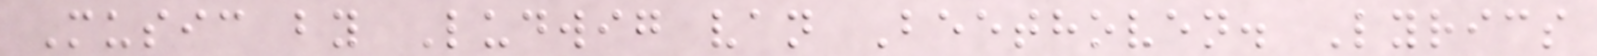Music by Ludwig van Beethoven. Lyrics
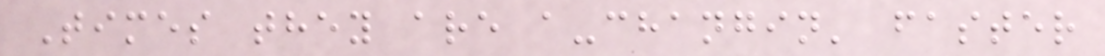Times they are a-changin' faster
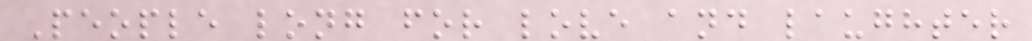People long for love and laughter
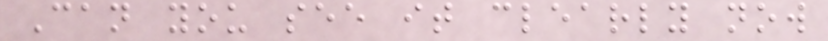Can you see it clearly now
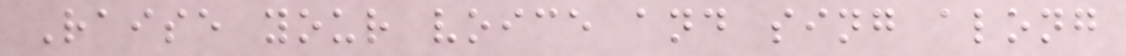Raise your voice and sing along
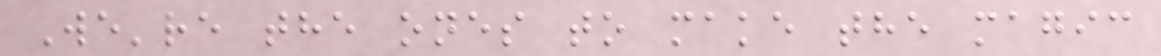We're the ones to make the magic
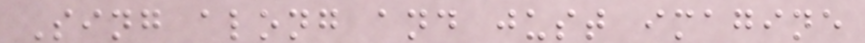Sing along and just imagine
